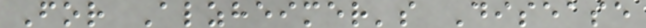For Alzheimer's Disease
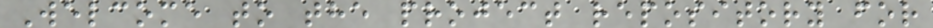Welcome to the project repository for
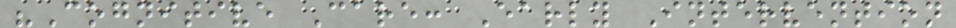"Cognitive Care: Early Intervention
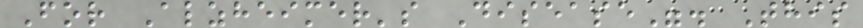For Alzheimer's Disease". This
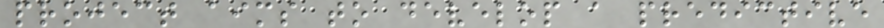project aims to develop a predictive
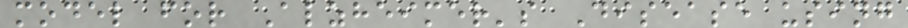model for Alzheimer's Disease using
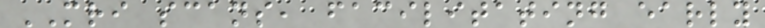MRI scans, facilitating early
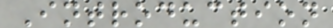Introduction
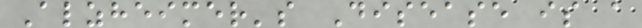Alzheimer's Disease is a
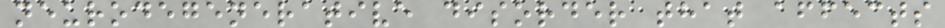neurodegenerative disorder that affects
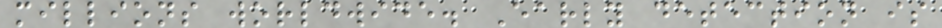millions worldwide. Early detection is
